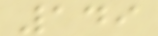149
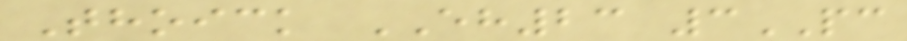Thoick EH23 3PC
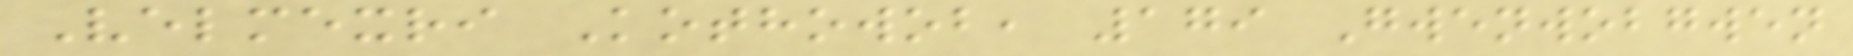Velmexri Kothowob, 179 Gwenwobgwen
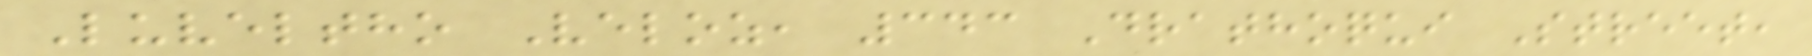Luveltho Veloz, 343 Drathoqui Street,
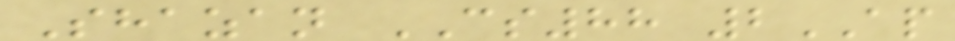Shazan CS88 2AP
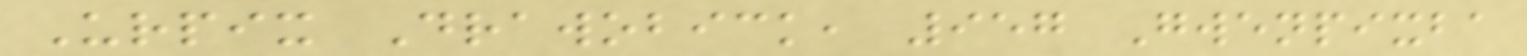Urpix Drawobick, 957 Gwenpixba
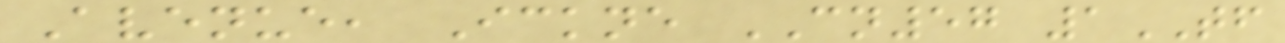Avenue, Ickne CN57 1TF
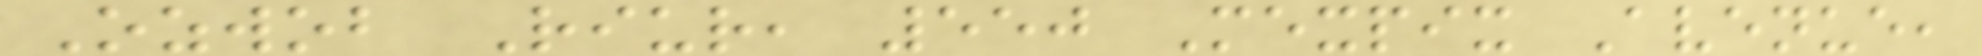Ozwob Riur, 550 Mexpix Avenue,
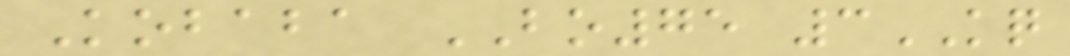Kobaba BO75 3KQ
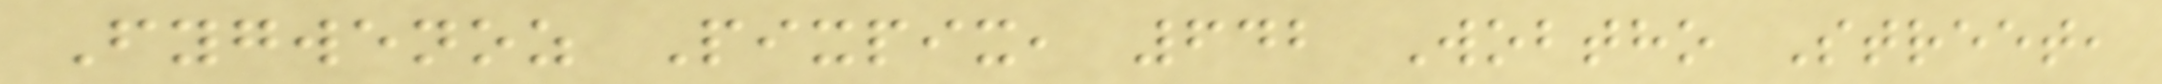Fygwenoz Pixpix, 642 Wobtho Street,
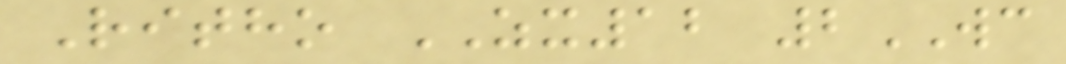Ritho ZX12 2WC
